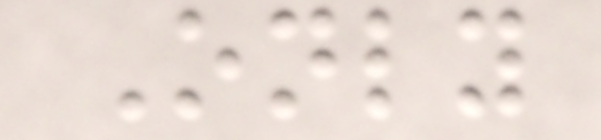Only
